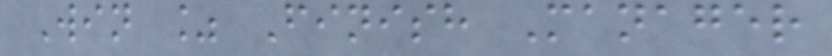Win % Finish Manager
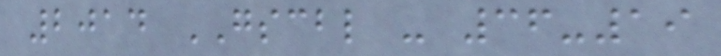2014 GSCBL - 36-19
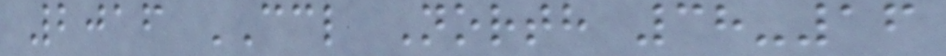2016 CCL North 38-16
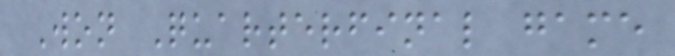Won Quarterfinal game
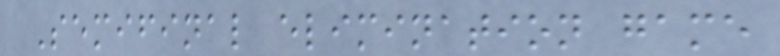Semifinal elimination game
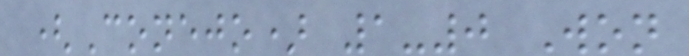(Conejo) 1-0 Won
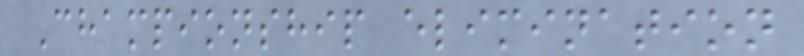Championship elimination
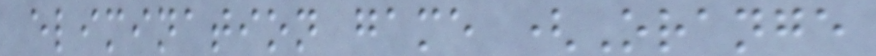elimination game (Orange
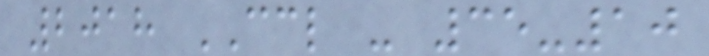2018 CCL - 35-10
